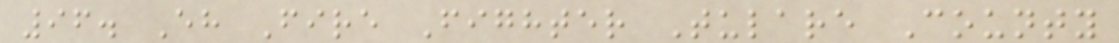96. Eh Fire Fighter Tulare County
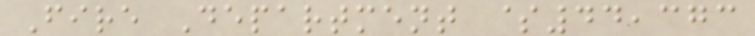Fire Department $44,373
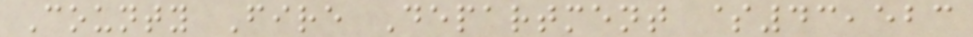County Fire Department $43,523
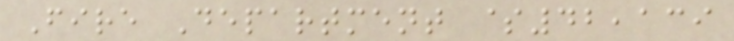Fire Department $42,139
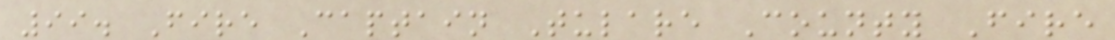99. Fire Captain Tulare County Fire
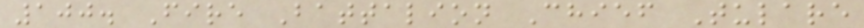100. Fire Battalion Chief Tulare
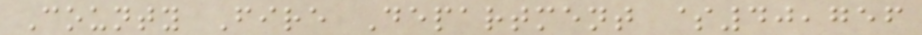County Fire Department $40,756
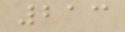213
